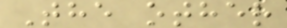The other
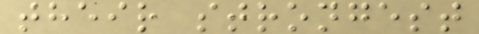their strongest
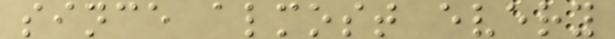since almost every
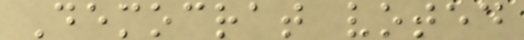Democrat voted
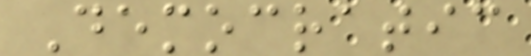Democratic
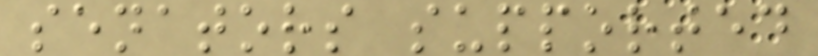senators supported
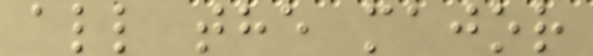all the major
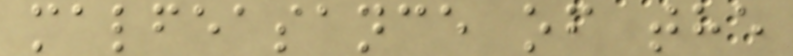malfeasance of the
